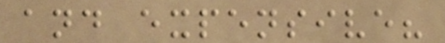and expensive?
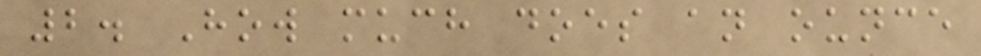2. How much does an ounce
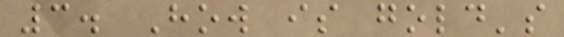3. How is gold's
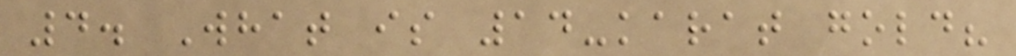4. What is 14-karat gold?
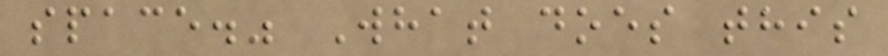space." What does this
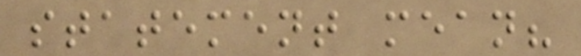statement mean?
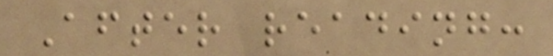After reading:
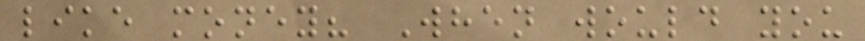like money? When would you
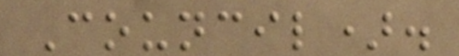Council).
